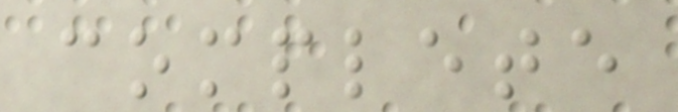complete
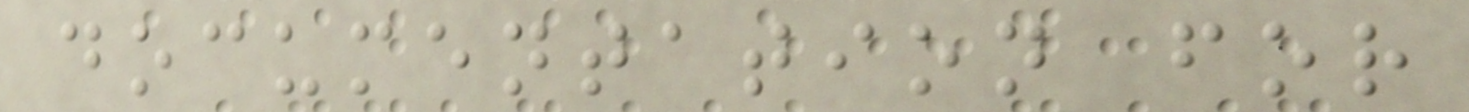documentation for
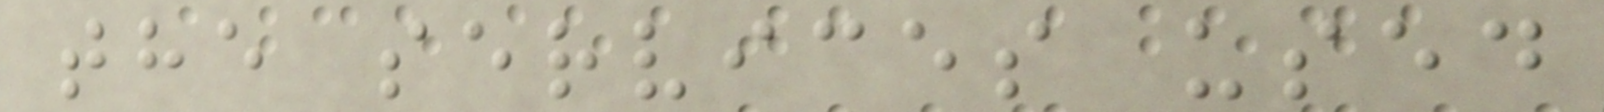the services used
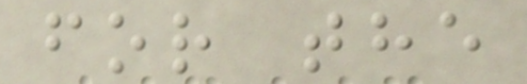for the
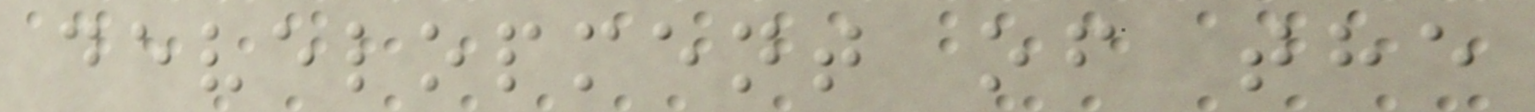development of the
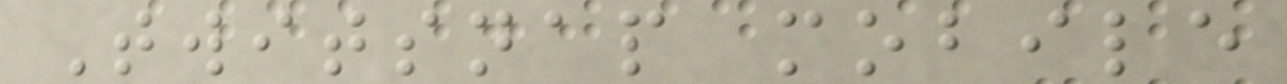Twitsnap mobile
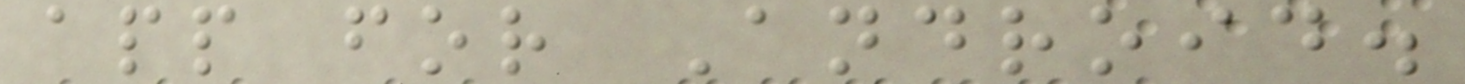app for Android.
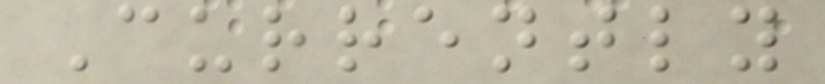Currently
